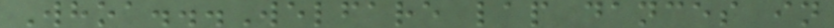Whoa...Welfare lap dances in
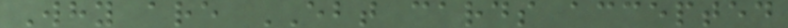Why are EBT cards accepted
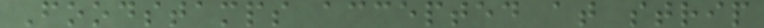Foodstamps accepted at strip
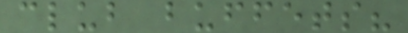club buffets?
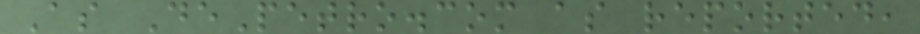As DePetro.com as reported,
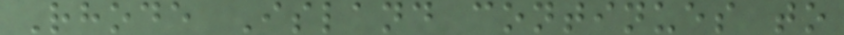Rhode Island continues to
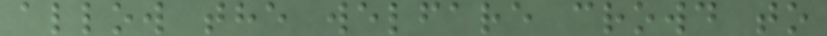allow the welfare crowd to
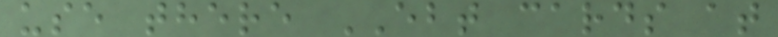use there EBT cards at
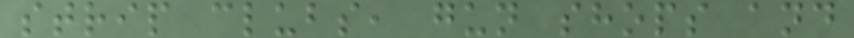strip clubs, gun shops and
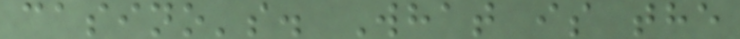casino's. What is the
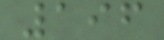196
